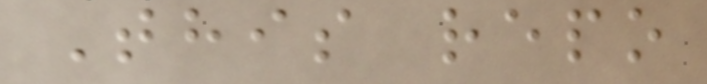This repo
